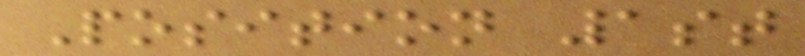Position 1st
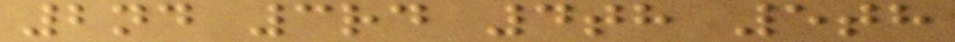2nd 3rd 4th 5th
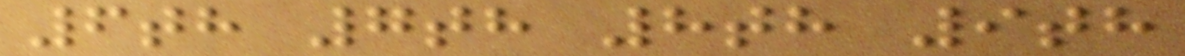6th 7th 8th 9th
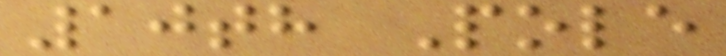10th Pole
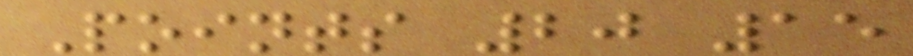Points 20 15
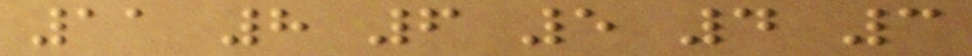11 8 6 5 4 3
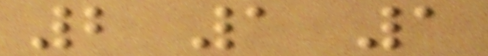2 1 1
